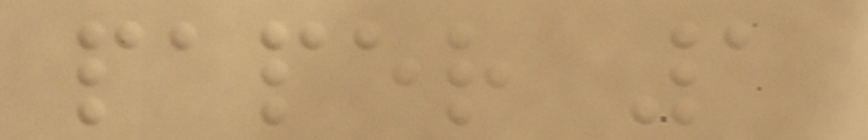paper 1
